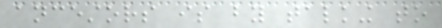ancestors is by talking to
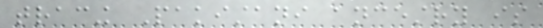tracing Pakistani ancestry is
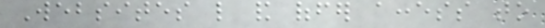Websites like and offer access to
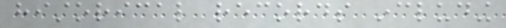historical records including
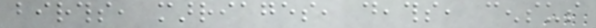births, marriages, deaths, census
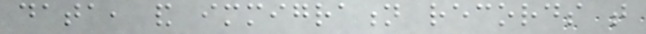data, and immigration records that
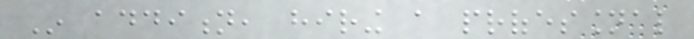In addition, hiring a professional
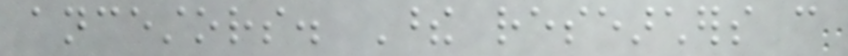ancestors. These researchers can
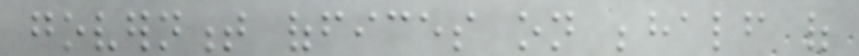government offices on behalf of
